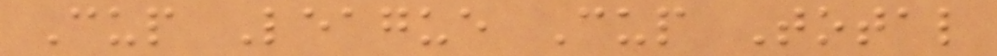Cup League Cup Total
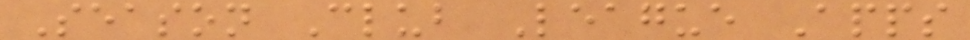Season Club League Apps
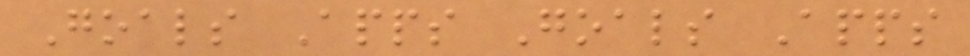Goals Apps Goals Apps
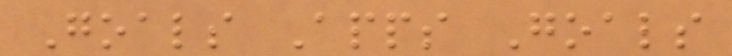Goals Apps Goals
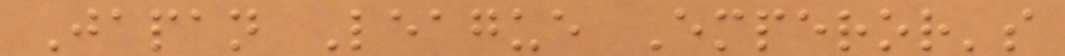Japan League Emperor's
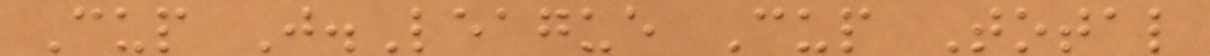Cup J.League Cup Total
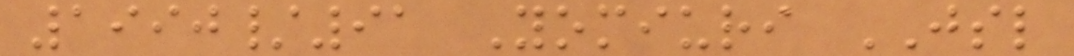1990/91 Yomiuri JSL
